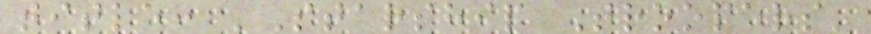title: 'Starship Troopers'
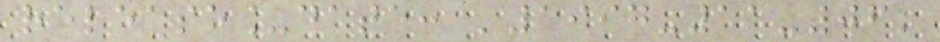release_date: '1997-11-06'
